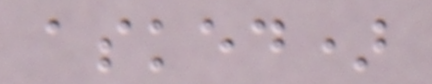asked)
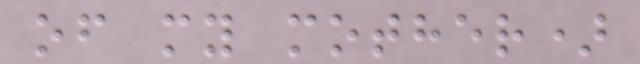of my mother)
